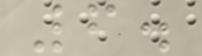6.
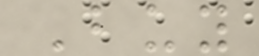Buy
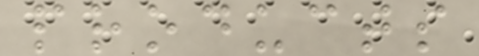products
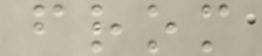from
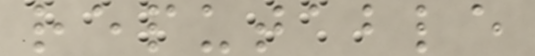reputable
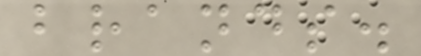brands.
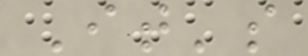It's
